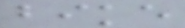bike
